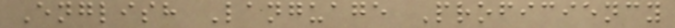English Language Proficiency
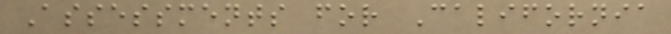Assessments for California
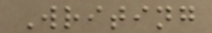Writing
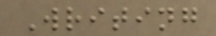Writing
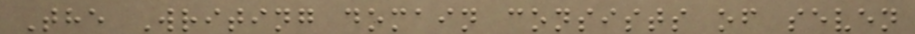The Writing domain consists of seven
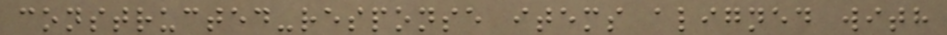constructed-response items aligned with
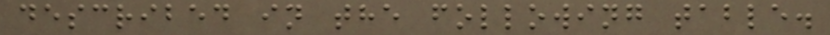described in the following table.
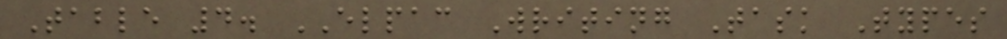Table 4. ELPAC Writing Task Types
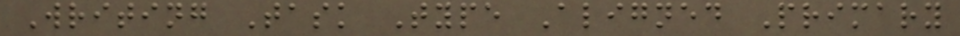Writing Task Type Aligned Primary
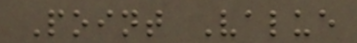Point Value
